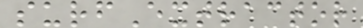surfExtractor
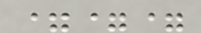===
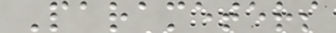Parameters
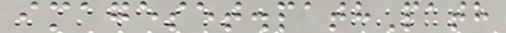imageset.pathPath
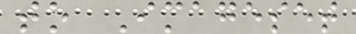to Imageset
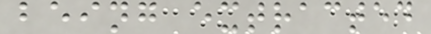being extracted
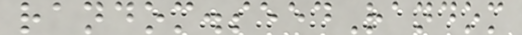random.seedRandom
